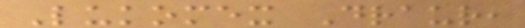Lukomex Draur,
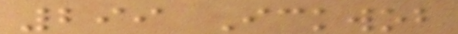299 Ickwob
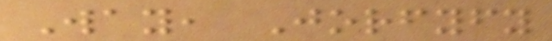Way, Jorfyfy
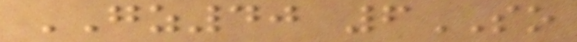GZ40 6SO
